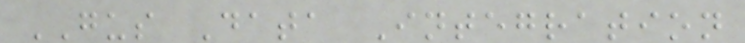GUS Data Integration
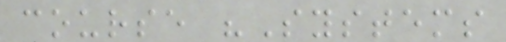course "Systems
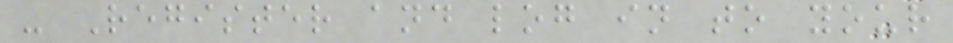- Register and log in to your
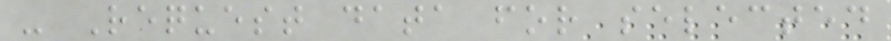- Request data for selected
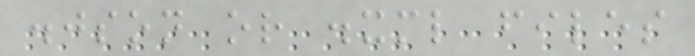.json or .xml files
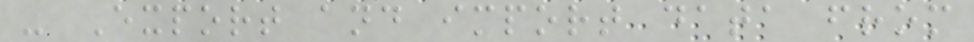- Export and import data from
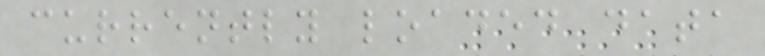currently loaded data
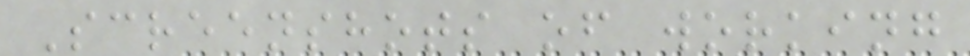Screenshots of working
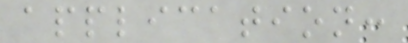application:
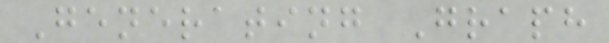Generating Graph
